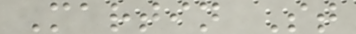Martin St
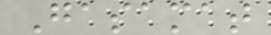Gasamat
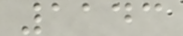1143
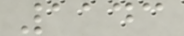1143
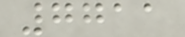7711
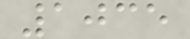1035
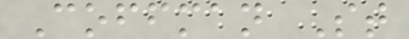Coffman St
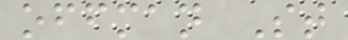offman St
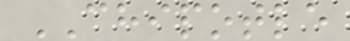CHIPOTLE
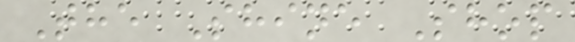The Shine Shop
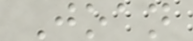Joan
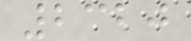2320
